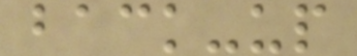back-up
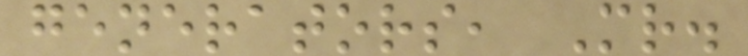generators, Mr.
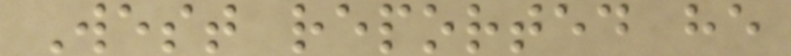West reported he
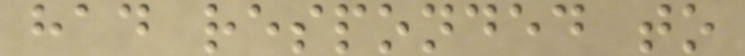had responded to
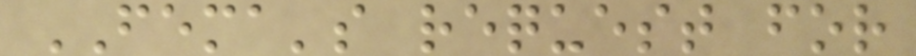FEMA's request for
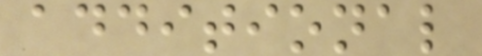additional
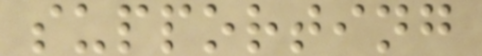supporting
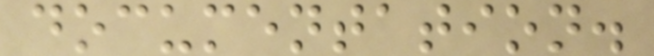documentation.
